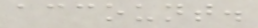account.
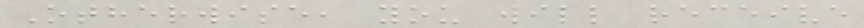Otherwise, you will receive
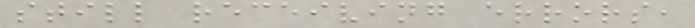still receiving errors,
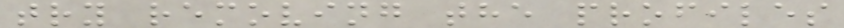try removing the profiles
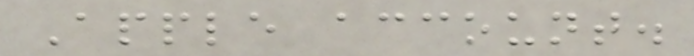Apple account.
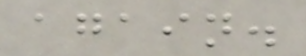again.
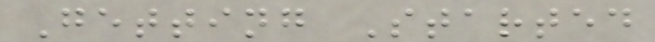Getting Started
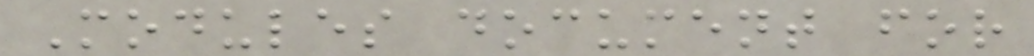Modules document for
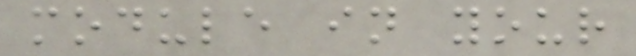module in your
